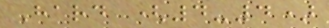Hard (4-4)
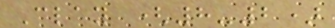Clay (8-2)
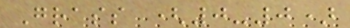Grass (0-0)
